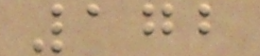172
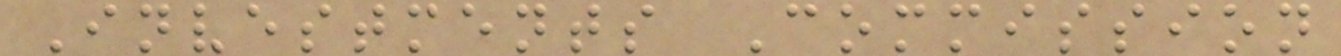Investments Commission
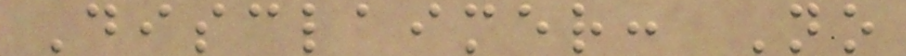Disclaimer: No
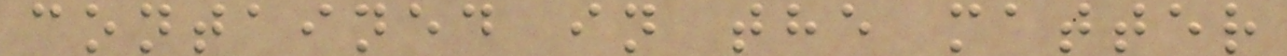contained in the matter
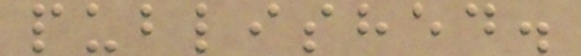published.
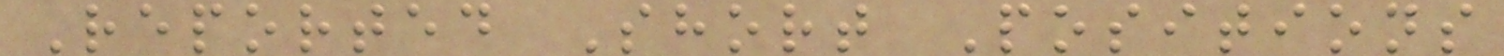Reported Short Positions
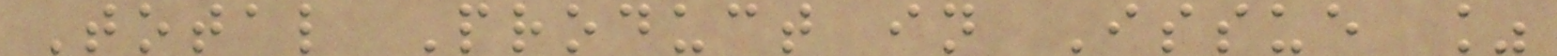Total Product in Issue %
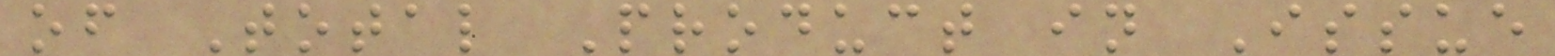of Total Product in Issue
